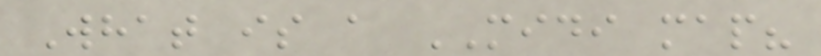What is a MIDI map?
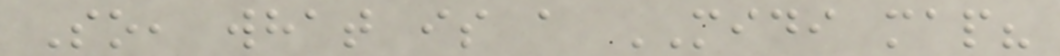So, what is a MIDI map?
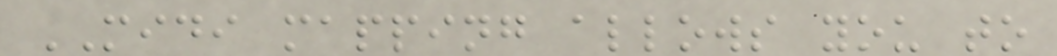MIDI mapping allows you to
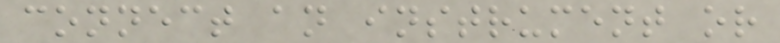connect an instrument or
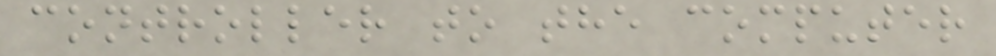controller to the computer
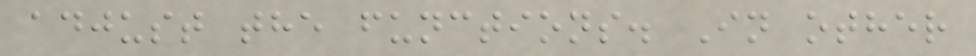adjust the functions. In other
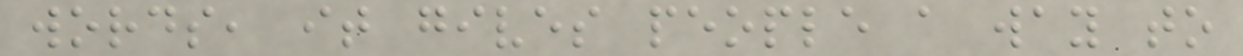words, it gives people a way to
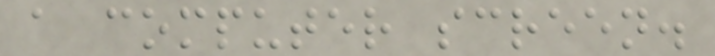a computer screen.
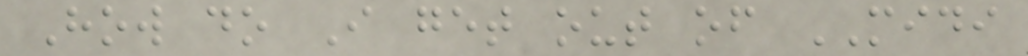How do I get out of MIDI
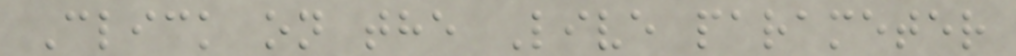Click on the Live parameter
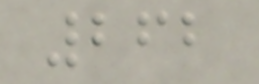262
